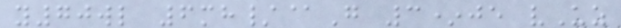y70wl 6mh/@G 3*je vUz
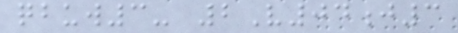qbuw3- 2V04j3
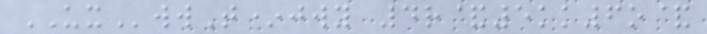UXwwT*jwy 4r&5kk6o&
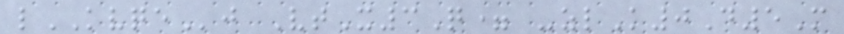lKVQEj VtX3Q= -zlK0D5M
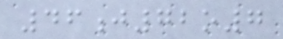46j72o7
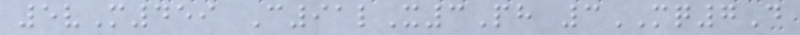5vM459 C91lX3Ph 3MQ7D
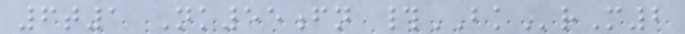6t1 Nk55fn #BKrM2
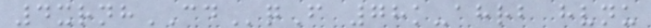4xrnhCDqF 78k-ahrb hvnu
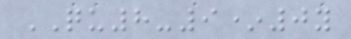QU8-9*0y
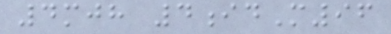4mjh 4idM96
